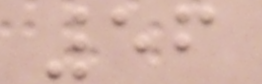56
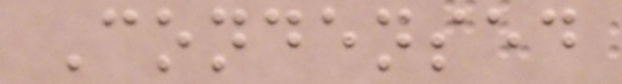Condensed
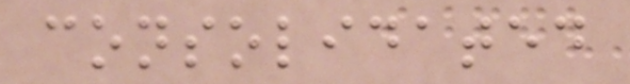consolidated
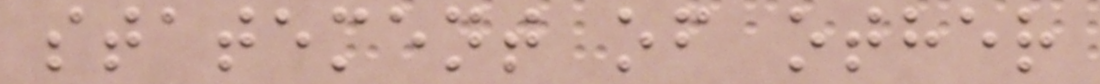statement of other
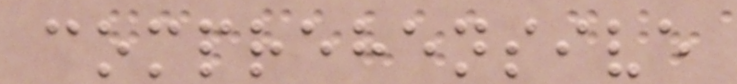comprehensive
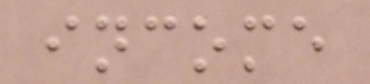income
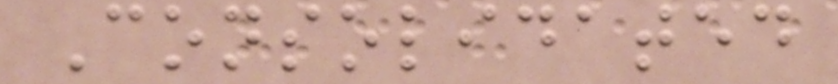Consolidated
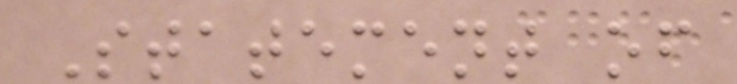Statement of
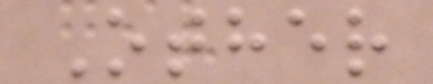Other
